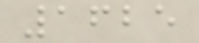1625
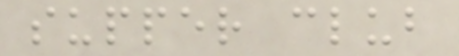supper club
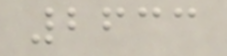2633
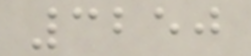3250
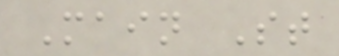Main St
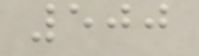500
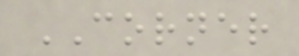CORNER
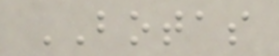BOTAS
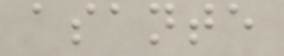asante
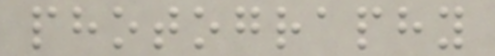photography
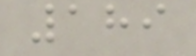189
